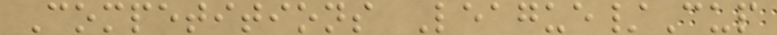Competitions League/Cup
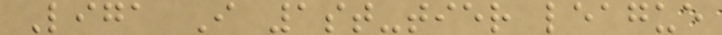Liga I 1st-tier league
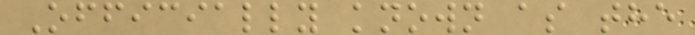Officially known as the
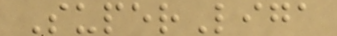SuperLiga
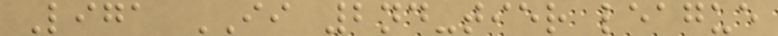Liga II 2nd-tier league
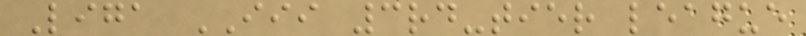Liga III 3rd-tier league
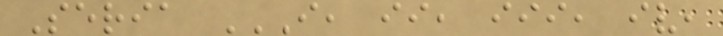Seria I, II, III, IV,
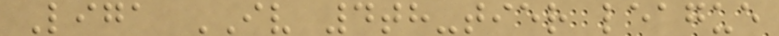Liga IV 4th-tier league
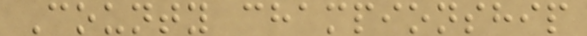County championship
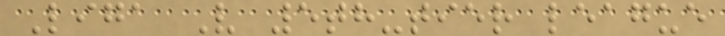Liga V 5th-tier league
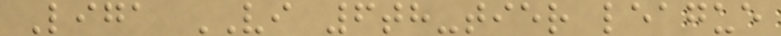Liga VI 6th-tier league
